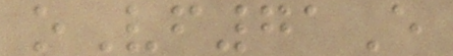oVf71E
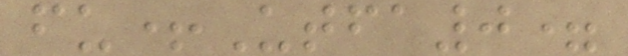fu+Utfa0=
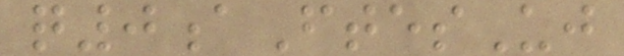q0aFtesUj
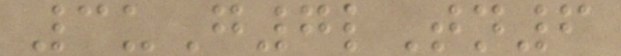3uG7lTn6
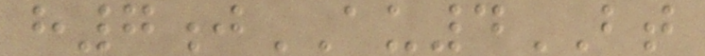h7jAU4BT
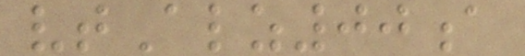vtAlz00a
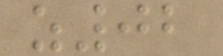z02
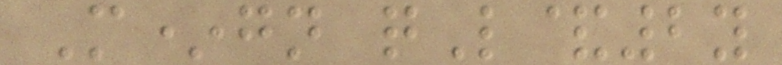M*gn qL&2y
